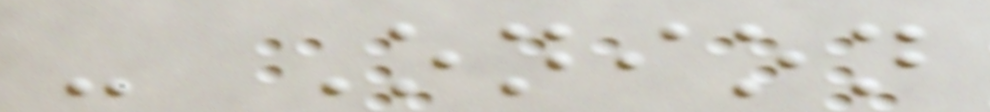- Onion
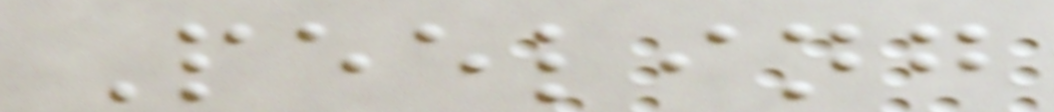Peeling
